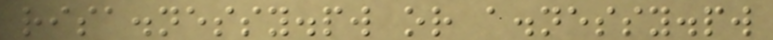risa.nessy.pw or a.nessy.pw
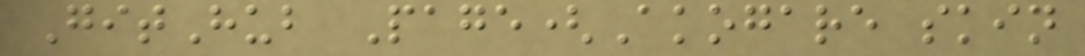GitHub Page(Akogare skin
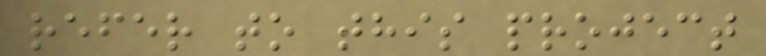refer to this project
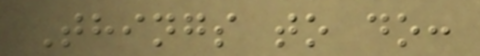Things to do:
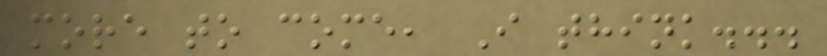more to come, I think...
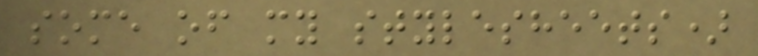some of my stylesheets)
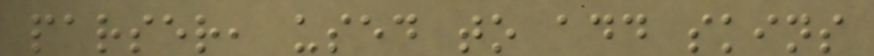parser, used to add skins
